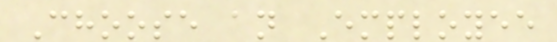Choose an Employee
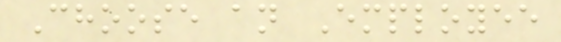Choose an Employee
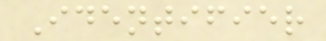Identifier
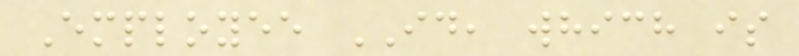Employee ID, which is
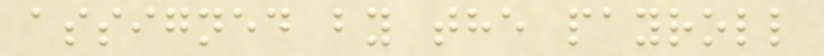assigned by the payroll
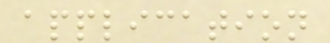application
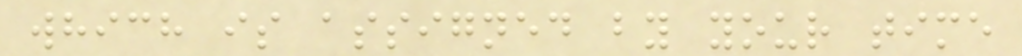which is assigned by your time
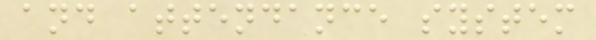and attendance system
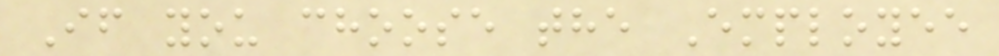If you choose the Employee
